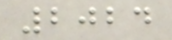2024
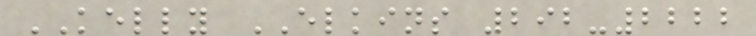KELLY ELKINS 292-2222
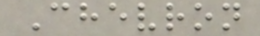Chevron
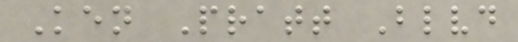Ken Pratt Blvd
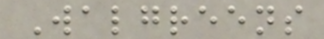Walgreens
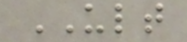ULT
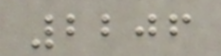2206
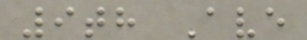9th Ave
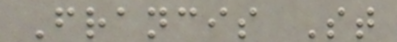Francis St
